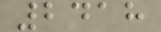2418
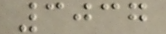3037
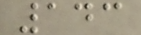143
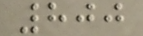800
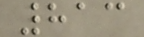813
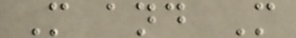M and M
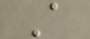A
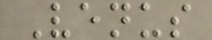Venus
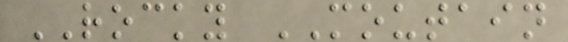ROCKY MOUTAIN
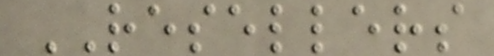RESELLERS
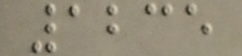1235
